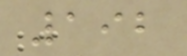192
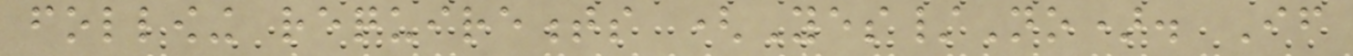following requirements (Yes/No). If
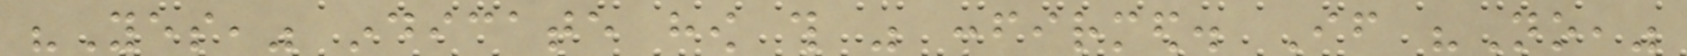"Yes," indicate how this was confirmed. If "No,"
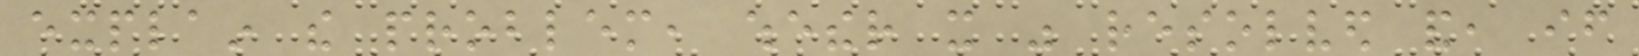explain the problem, whether it was resolved and, if
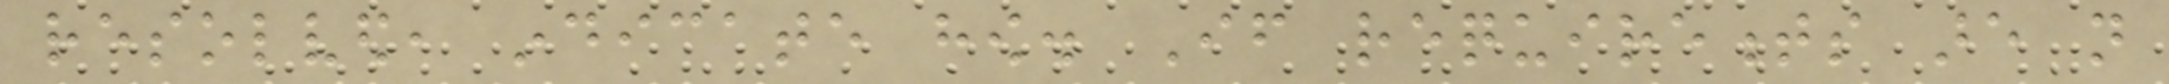resolved, indicate how. If requirements are not
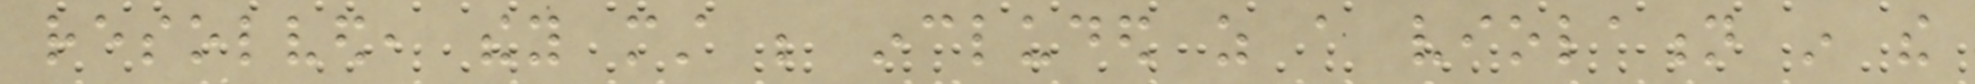resolved, they must be included as a violation in the
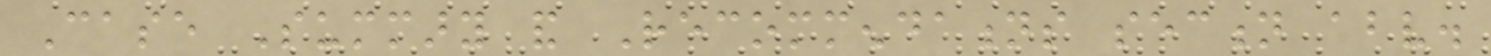Case Summary and Recommendations section above.
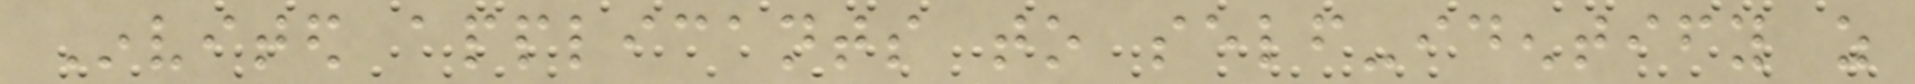Invited applicants to self-identify as
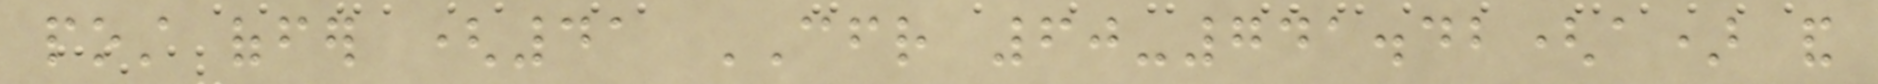post offer (41 CFR 60-741.42(a) and
